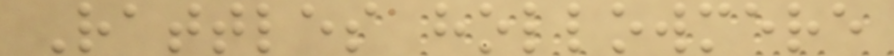Rattles hollowmere
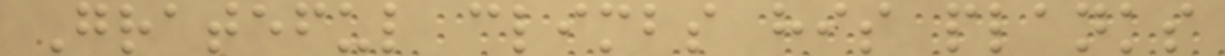Grateful climbs his planks
